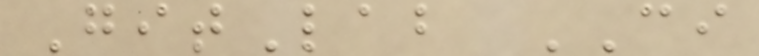GitLab CI
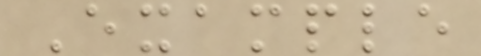Example
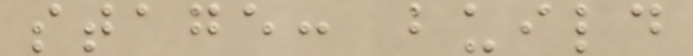stage: build
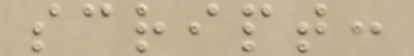script:
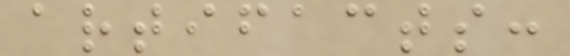artifacts:
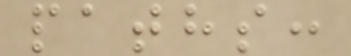paths:
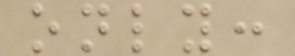only:
